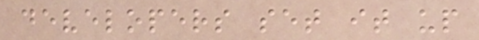developers set it up
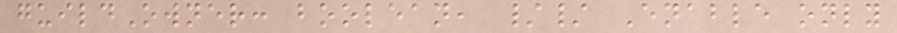guildOwner: boolean, // Enable only
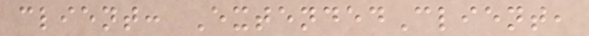client: ExtendedClient,
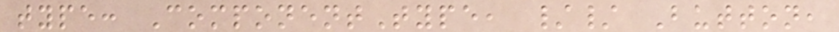type: ComponentType, // Button,
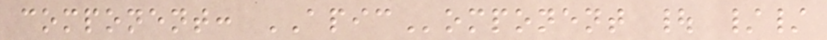component: APIComponent | //
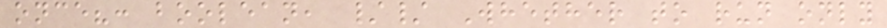once?: boolean, // Whether to run only
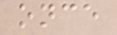once
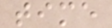time
